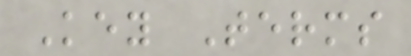Key Terms
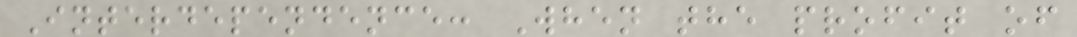Interdependence: When the profit of
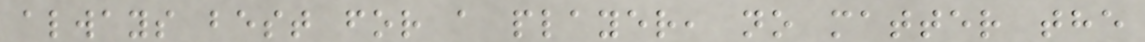always best for a player, no matter the
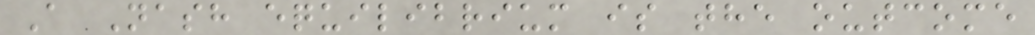A Nash equilibrium is the outcome
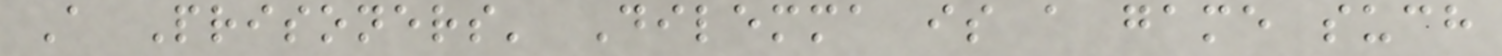A Prisoners' Dilemma is a game such
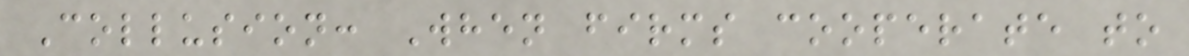Collusion: When firms cooperate to
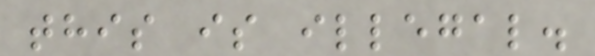this is illegal.
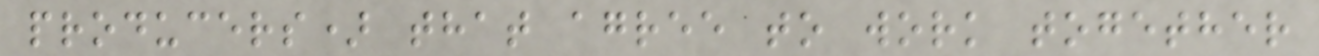producers) that agree to work together
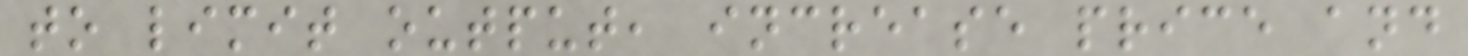to limit output, increase price and
